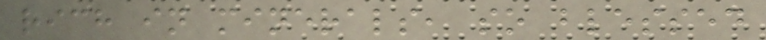rich in minerals, so blessed
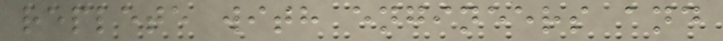replete with engineers and
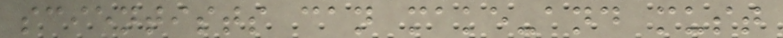scientists can make-and must
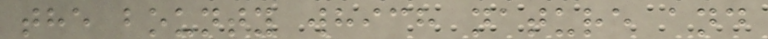the bounty which nature and
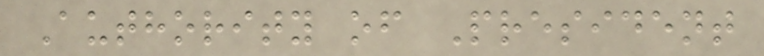Authority of President
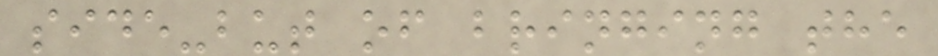side-but of bringing the
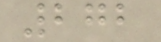272
